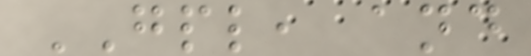GPL, and
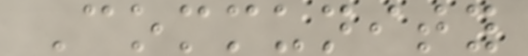Community
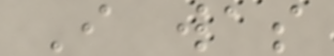I was
